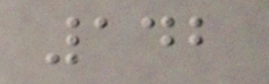142
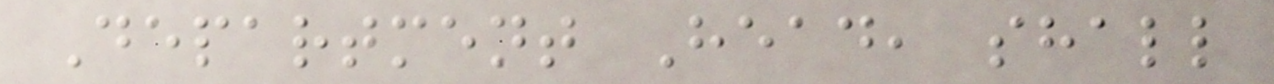Department Head, shall
